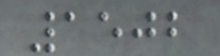1502
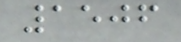1506
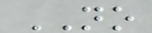NO
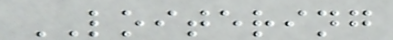LOITERING
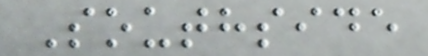Southside
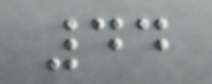44
